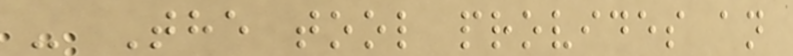- The tool provides an
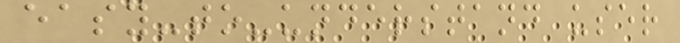easy-to-understand user
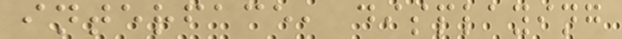interface, displaying
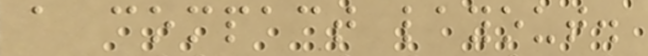a compact layout.
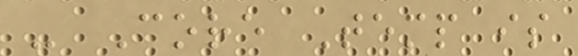- Core Temp is
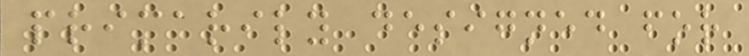primarily designed for
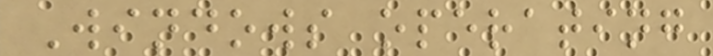Windows operating
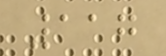117
